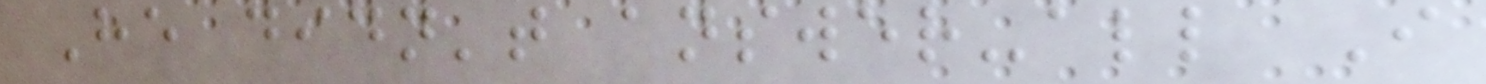He didn't answer-all I
